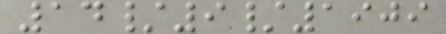14/9/1909
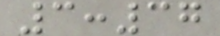3:37
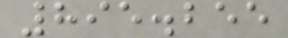895.255
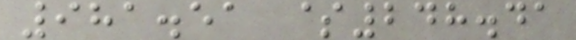981.51 $248.41
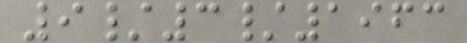9/3/1963
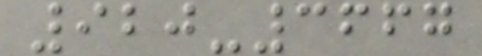920-3667
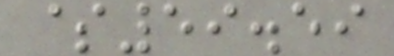$59.59
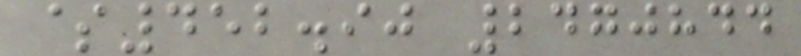$452.90 2470844
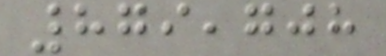879,708
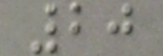20
